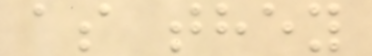as they
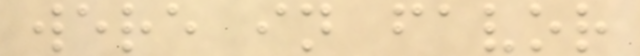were in favor
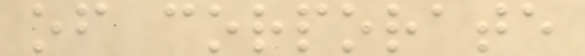of corporate
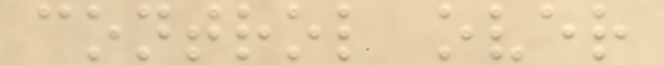control over
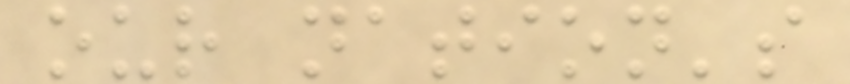our nation's
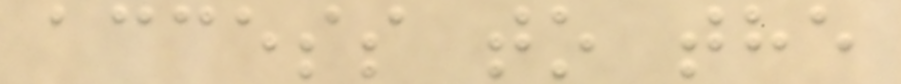access to the
